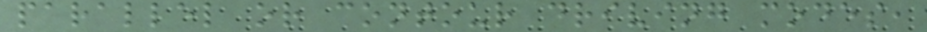parallel or contour driving modes,
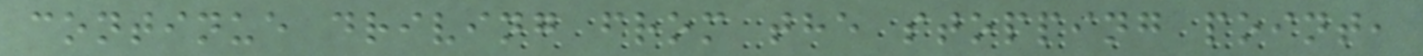continue driving from the stopping point,
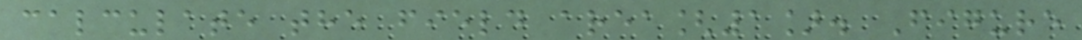calculate the field area[1]. Figure
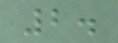2.
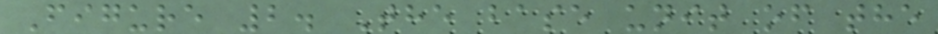Figure 2. The base unit of the
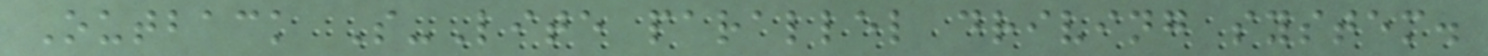Outback S-Lite parallel driving system.
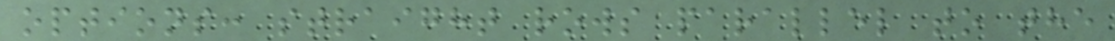options: straight rows parallel to the
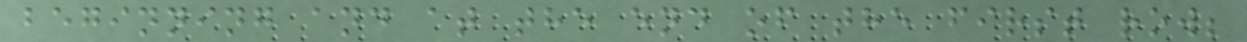beginning and at the end of the first row;
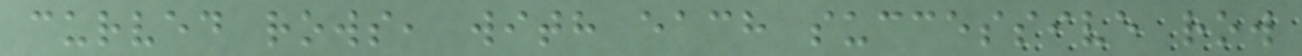curved rows, with each successive row
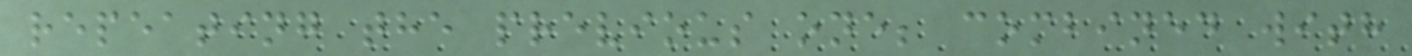repeating the previous one; combined with
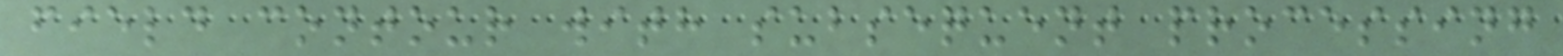field contour with subsequent processing
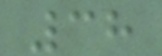38
